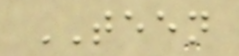TEEN
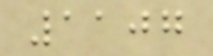1107
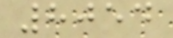8054
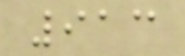913
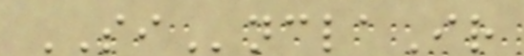SInclaIr
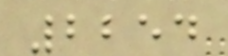2254
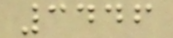3446
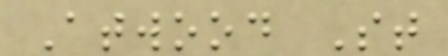Atwood St
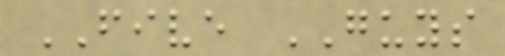FIVE GUYS
